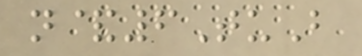n&6TuB
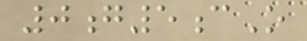0g5cO
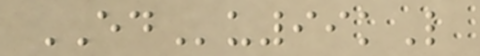EDu99kL
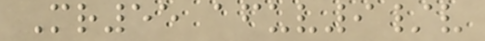Mr55 afuv9/v
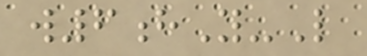w6hY-L
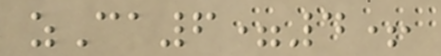zCa6=4+
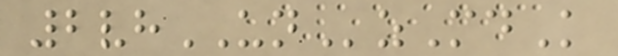2vhUNzMdK
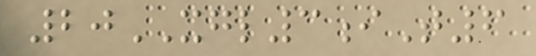20XGL3iT6
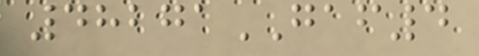48271GAF4
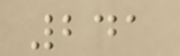241
